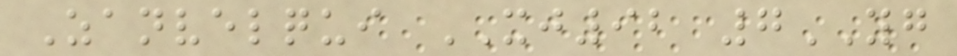Zanvelqui XJ92 7YG
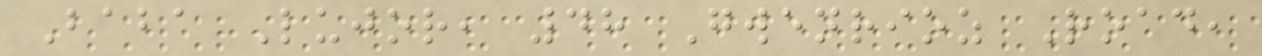Baba Lujor, 48 Gwenrioz Road,
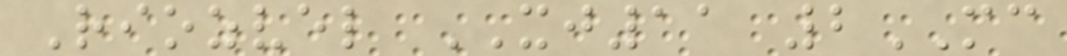Riozvel XJ11 2MC
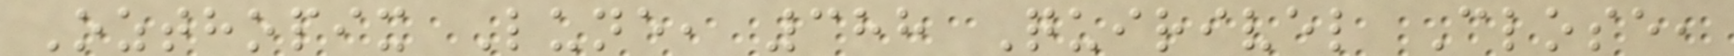Ozthopix Lune, 388 Quirivel Close,
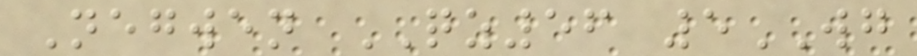Negwen QZ56 5WG
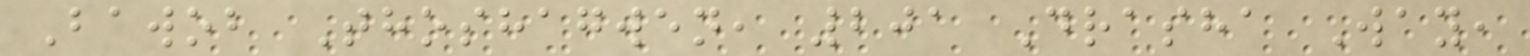Bawob Thoshagwen, 201 Drasha Way,
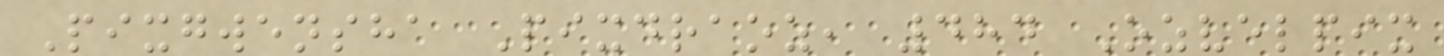Pixgwensha Pixdraoz, 484 Ozvelpix
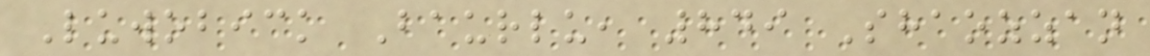Luwobick Baurlu, 849 Shaozzan
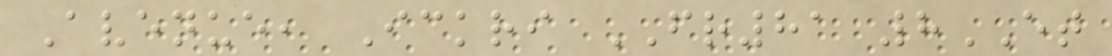Avenue, Ickri FR81 8ET
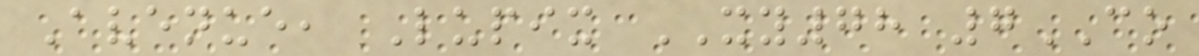Avenue, Lupix XY78 7CO
